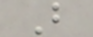B
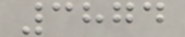3874
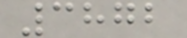3872
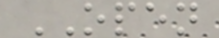OPEN
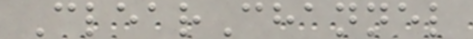ClearChannel
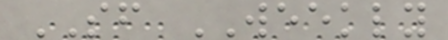SF WEEKLY
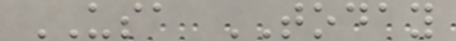USA TODAY
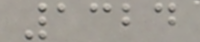1324
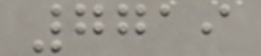7719
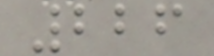226
